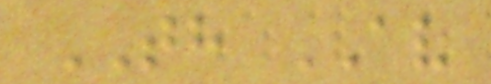TH AV
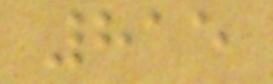815
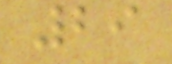29
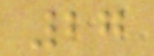27
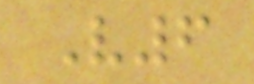V6
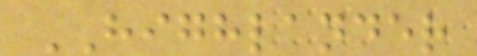HIGHLANDER
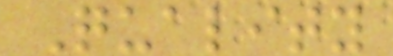Quality
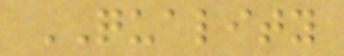QUALITY
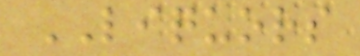LIQUORS
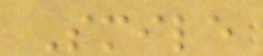Smile
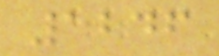1246
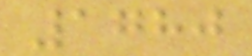1780
